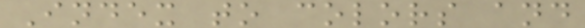Index to colors and
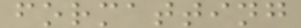formatting
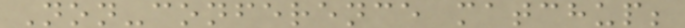Non-conference matchup;
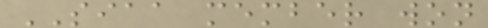SIAA member won
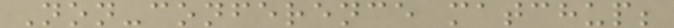Non-conference matchup;
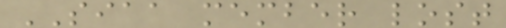SIAA member lost
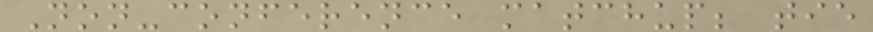Non-conference matchup; tie
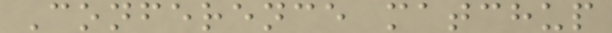Conference matchup
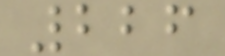226
